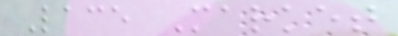Lace Market
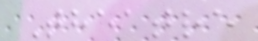Theatre
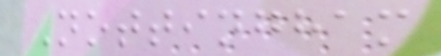Nottingham
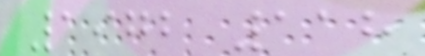1972 118
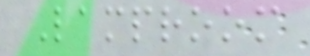Lamproom
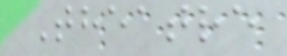Theatre
